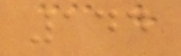144
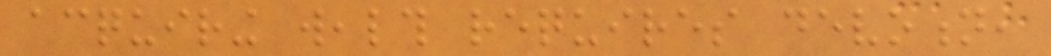acquiring wealth requires devotion,
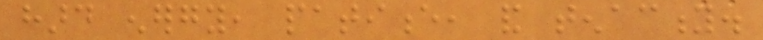hard energy, patience, and tenacity.
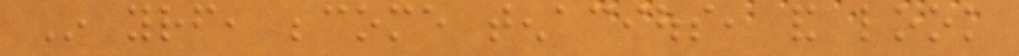In yourself, become tenacious, and look
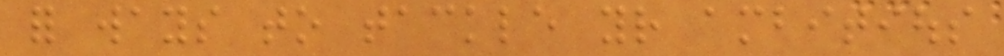for ways to tackle your ambitious
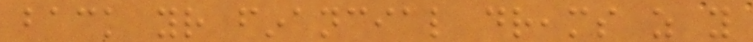back your financial dreams as you
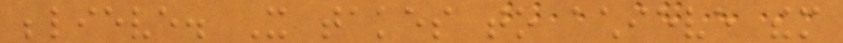believe. It takes to achieve them
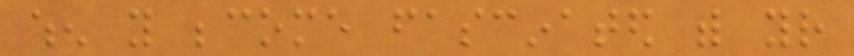when you become fascinated with your
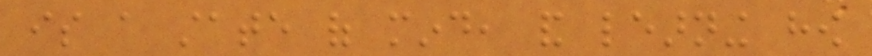is a state of mind, and learning how
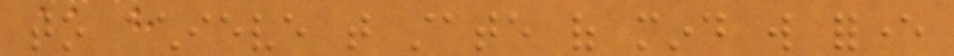to achieve that state of mind will forever
